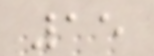15
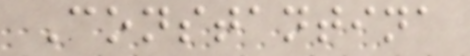Constantina
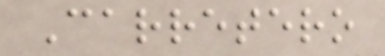Carretero
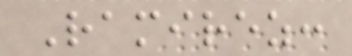Ramirez:
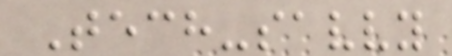Tech-savvy
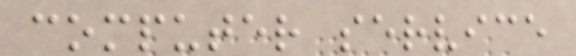computer service
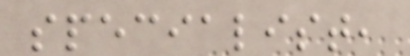specialist,
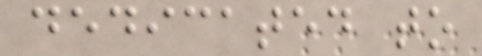dedicated to
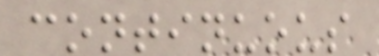continuous
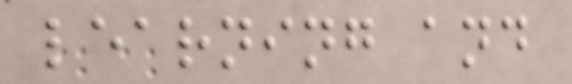learning and
